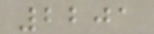2201
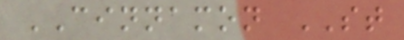CINNAMON ST
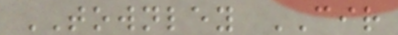TOWNLEY CIR
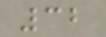32
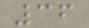36
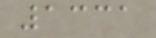1331
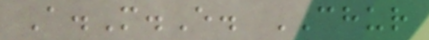A.M.E. CHUR
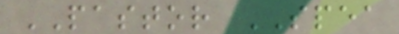PASTOR SPEA
